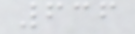636
